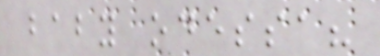baby odessa?
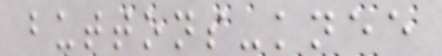buttons-knee
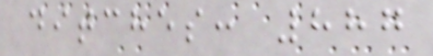ditches: 887
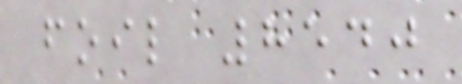foil 8540
